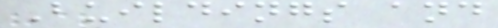Buildings and
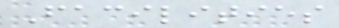Facilities
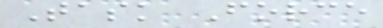Task Force
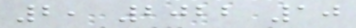2, 2022 10
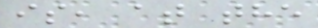is, at the
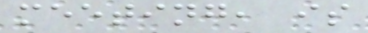meeting, is
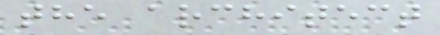the architect
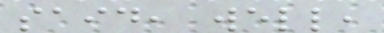said, well,
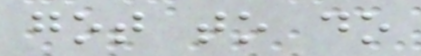got to do
